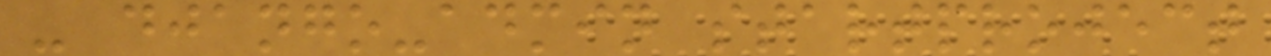- django-admin startproject
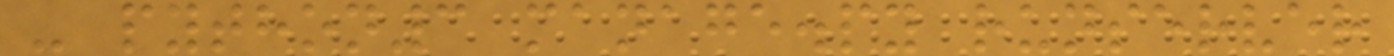- python3 manage.py runserver
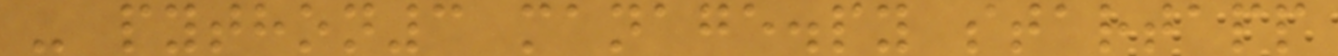- python3 manage.py startapp
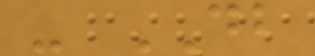- DB
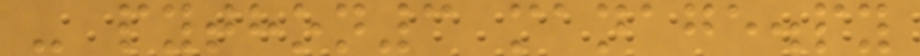- python3 manage.py
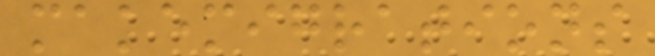makemigrations
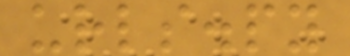urls.py
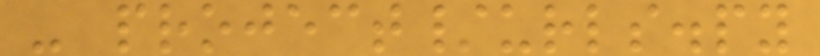- project/urls.py
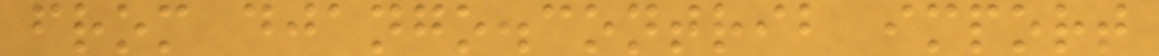from django.contrib import
